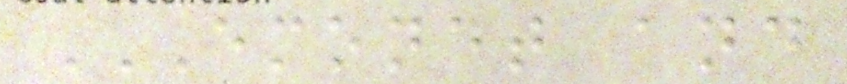EMONET AND
